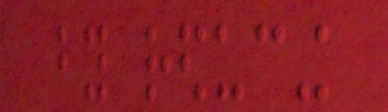by reducing
